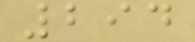294
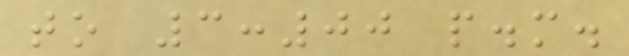to 3:00 p.m.
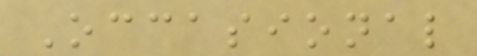Occasional
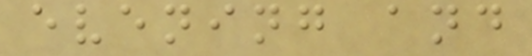evening and
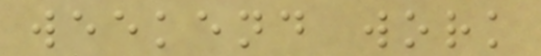weekend work
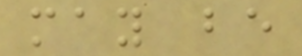may be
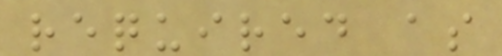required as
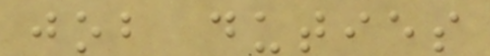job duties
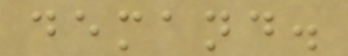demand.
